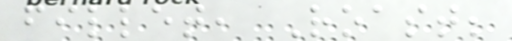fillet, Roast;
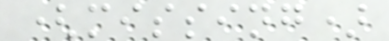(missing)
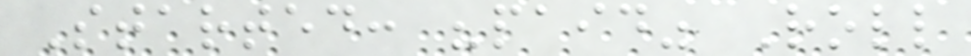Started: "paid" Roll
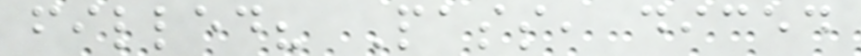filled? Pass, diced
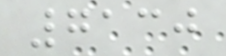7130
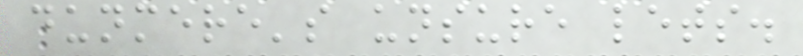dunmere's unsure lets.
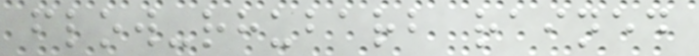flow-rhubarb rained
